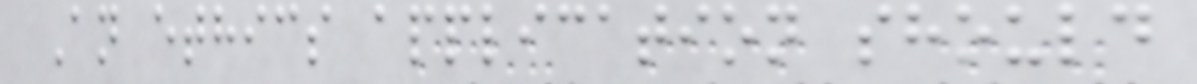An ethics application should
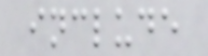include
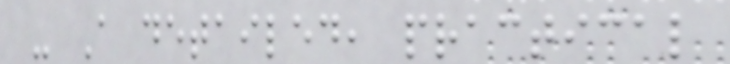- A detailed, practical
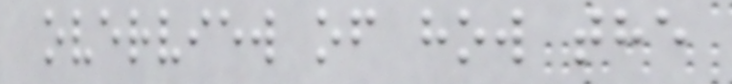overview of how the
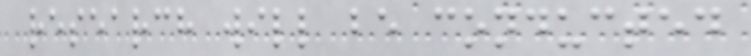research will be conducted
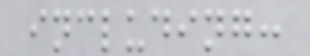including:
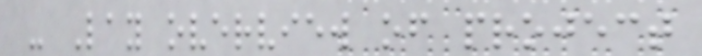- Lay overview of project
